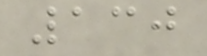130
